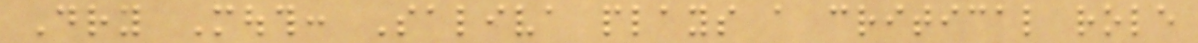Dry Mouth: Saliva plays a critical role
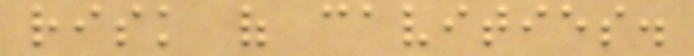risk of cavities.
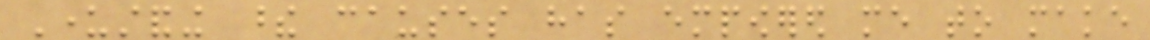Understanding these causes has empowered me to make
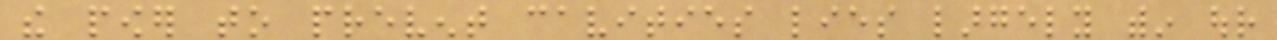the power to prevent cavities lies largely within our
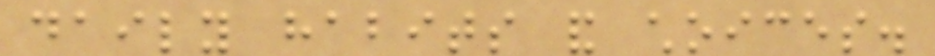daily habits and choices.
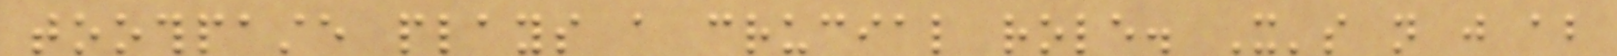toothpaste plays a crucial role. It's not just about
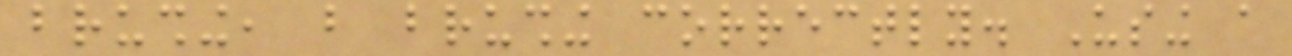brushing, but brushing correctly. Using a
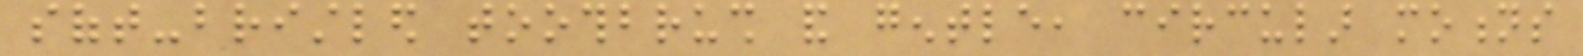soft-bristled toothbrush and gentle, circular motions
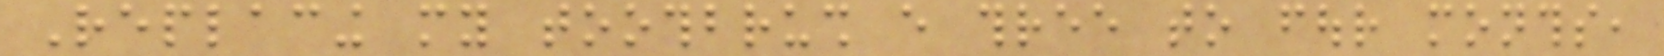Replacing my toothbrush every three to four months,
